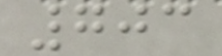703
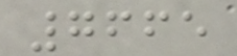7665
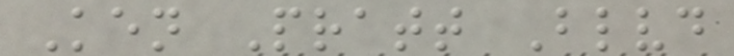Ken Pratt Blvd
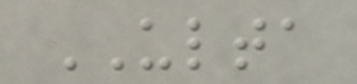ULTA
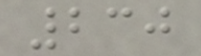230
